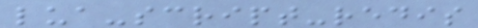lua-script-redis
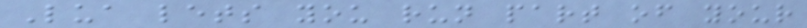Lua lets you run part of your
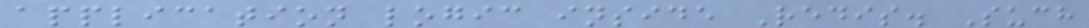application logic inside Redis. Such
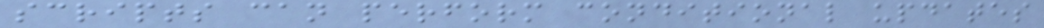scripts can perform conditional updates
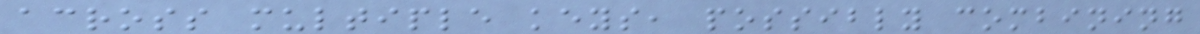across multiple keys, possibly combining
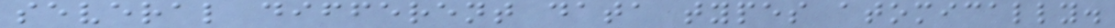several different data types atomically.
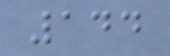144
